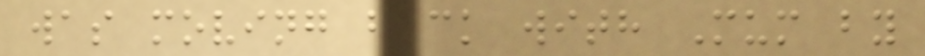was moving back with Mum by
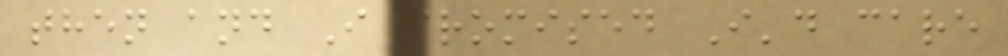then and I promised I'd care
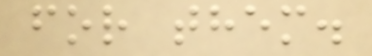for them.
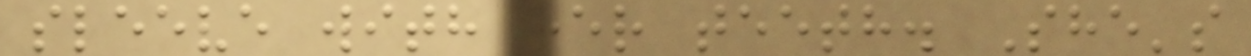sleeve with her teeth. She's
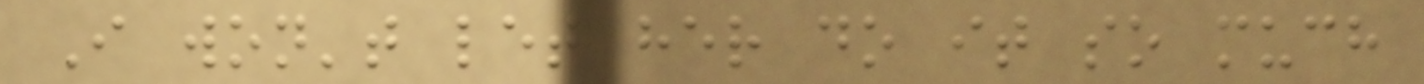I won't let her do it so much
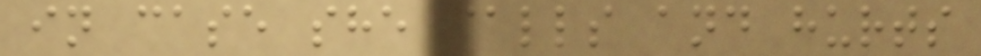in case she falls and hurts
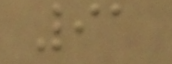91
